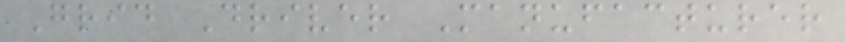Grid Driver Manufacturer
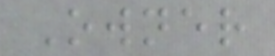Owner
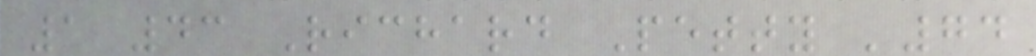1 43 Richard Petty '74
